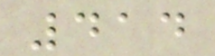414
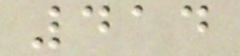414
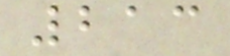213
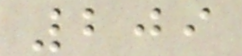209
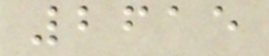2615
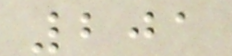201
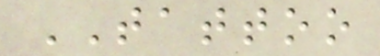TATTOO
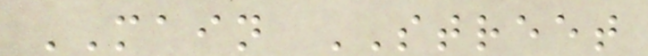MAIN STREET
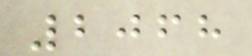2068
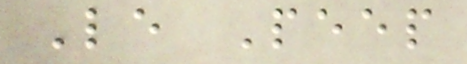Le Peep
